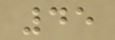45
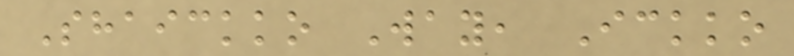Shaickko Way, Ickko
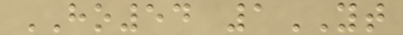HO54 1YT
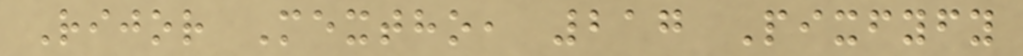Rijor Mextho, 217 Pixfyfy
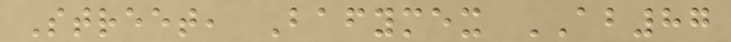Street, Bafymex AB87
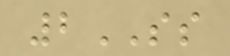2SS
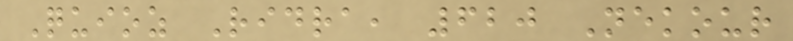Quioz Ridra, 620 Nekour
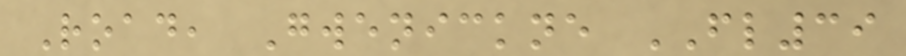Road, Gwenickne FL39
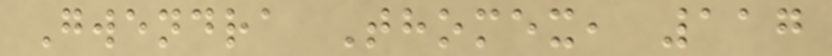Gwendra Thomex, 117
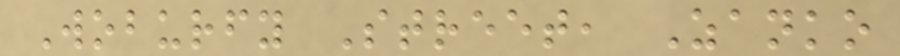Woburfy Street, Zanko
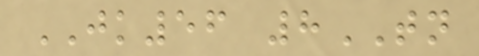JK56 8TN
